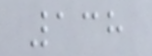138
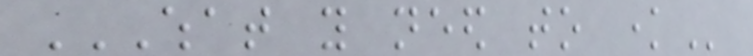WHAT YOU NEED TO KNOW
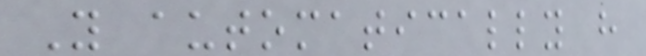You automatically have
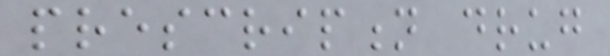prescription drug
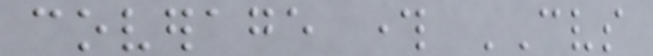coverage through CVS
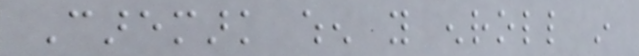Caremark when you enroll in
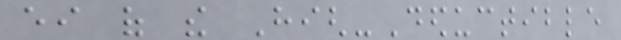either of the High-Deductible
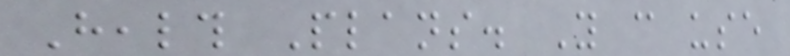Health Plans. You can use
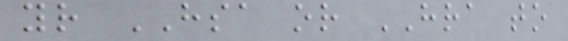your HSA or HRA to
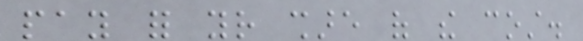pay for your share of the cost.
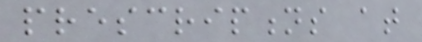prescriptions at
